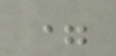=
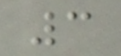3
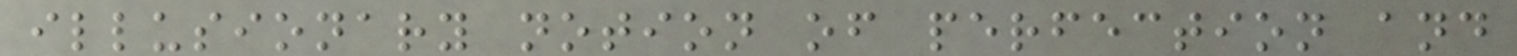illusionary notion of perfection and
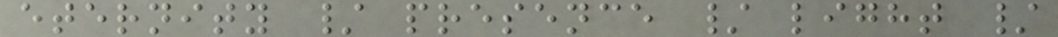eternity / presence / light /
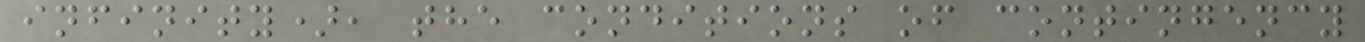infinity), the conditions of contingency
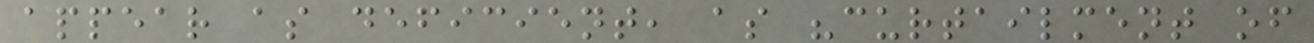appear as deficient, as "curtailment of
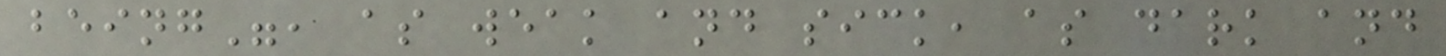being", as weak and sick, as dark and
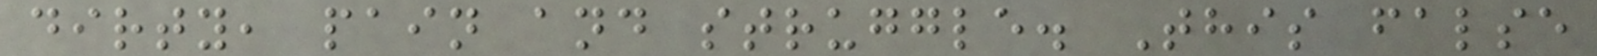dirty, pain and struggle. This false
